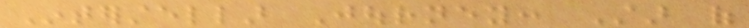Interstellar Journey: Star of
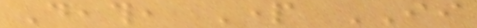Death, Part II
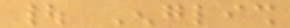| English
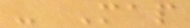- Map
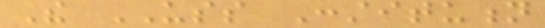The USS Constitution
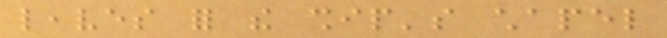leaves for the ship's chapel
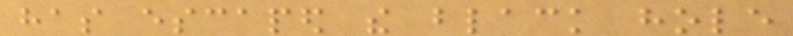has escaped the black hole
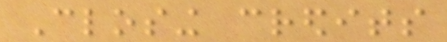Closing credits
